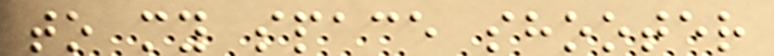to my space shooter
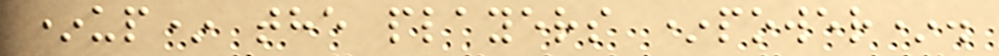*up* the players *power*.
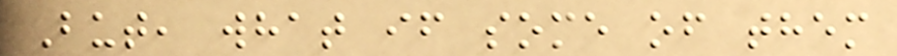But, what if some of them
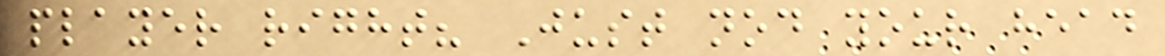player right? Just nod your head
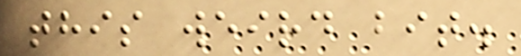this weird bit.
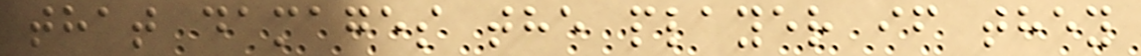that damages the player if they
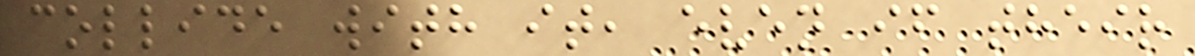collide with it, even if their
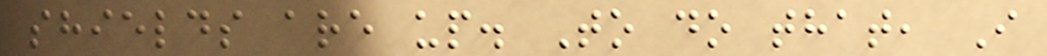shields are up. To do that, I
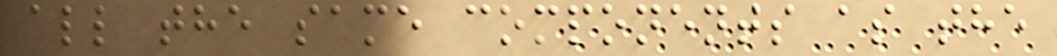all the same components as the
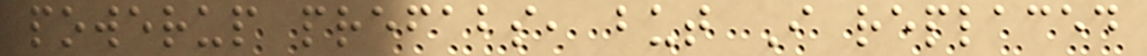powerup prefabs, but I replaced
